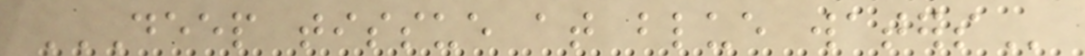DEEP TISSUE AT BLUE WATERS
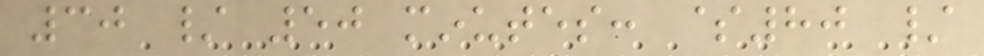30 / 50 minutes: $80 /
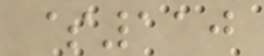$110
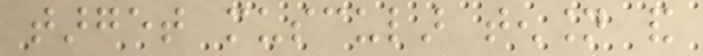target muscular tension and
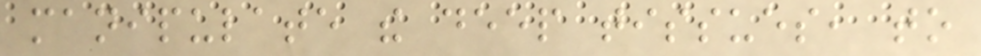manipulate the deep tissues, to
